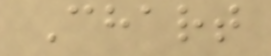Chart
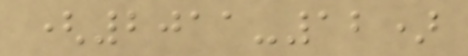(2011-12)
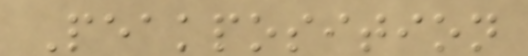Peakposition
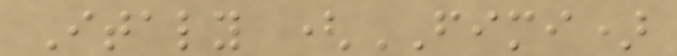Italy (FIMI)
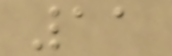11
